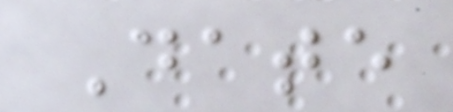Date
